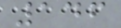146
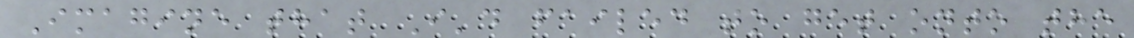Imagine that I'd failed to get onto the
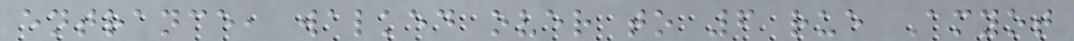entrance, walked over to 6 rue Amyot
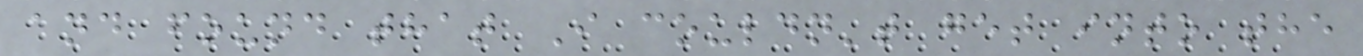and found that I couldn't get into the
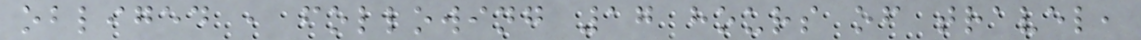obliged , following 17 hours of travel,
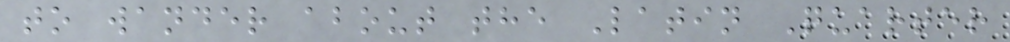to wander about the Latin Quarter
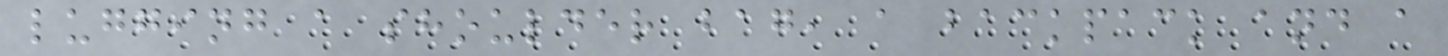lugging a shoulder bag, a backpack and a
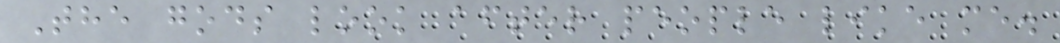The gods look after people like me.
